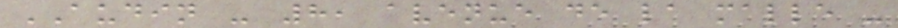AUDIN - 8, avenue de la malle -
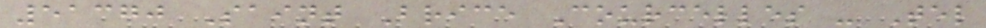51370 Saint Brice Courcelles - Tel
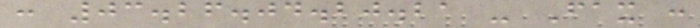: 03.26.04.20.21 - Fax :
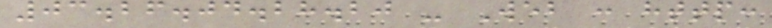03.26.04.28.20 - Web : http:
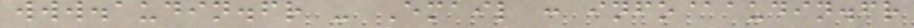www.audin.fr - Email : info@audin.fr
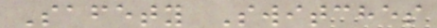Safety Switches
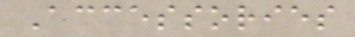Accessories
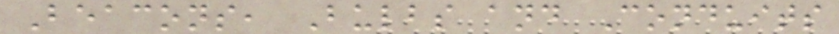Beacons, Bulbs and Conduits
